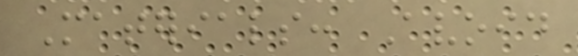Materials: Avoid
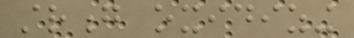strong oxidizing
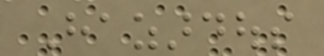Hazardous
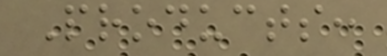Products:
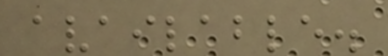available.
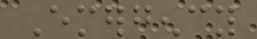Emergency
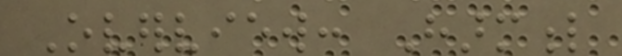Overview: Harmful
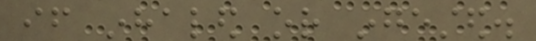if inhaled or ingested.
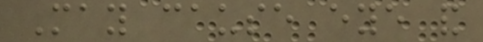May cause eye and
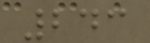243
